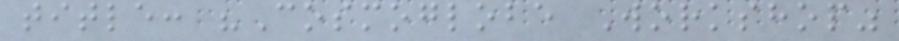title: "Cosmoglobe Workshop"
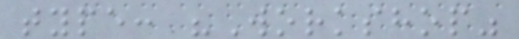type: "Workshop"
